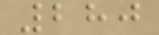280
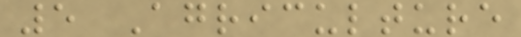5 Agriculture
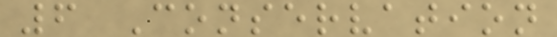6 Conservation
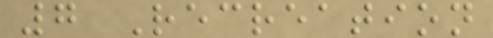7 Recreation
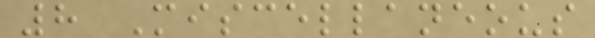8 Miscellaneous
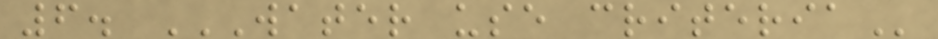6. WATER USE CRITERIA
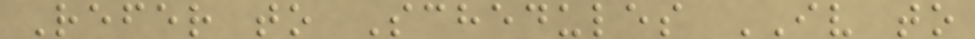Refer to Schedules IV to
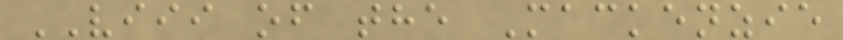VIII of the Mackenzie
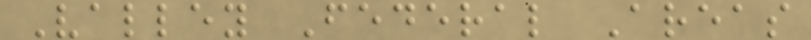Valley Federal Areas
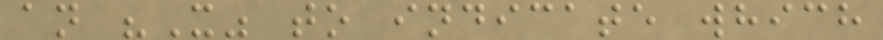an "X" to indicate which
